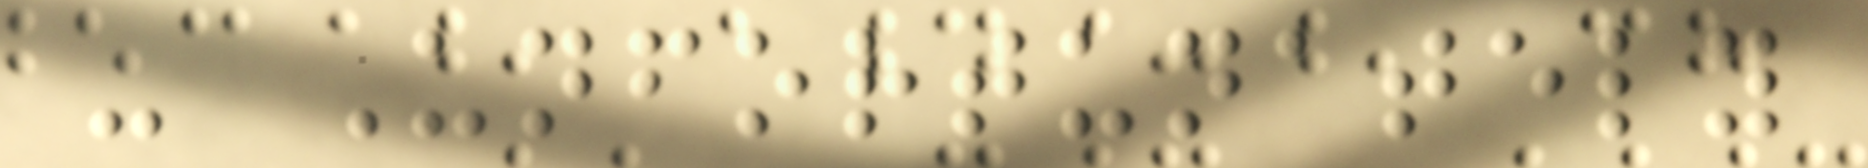- Unfortunately
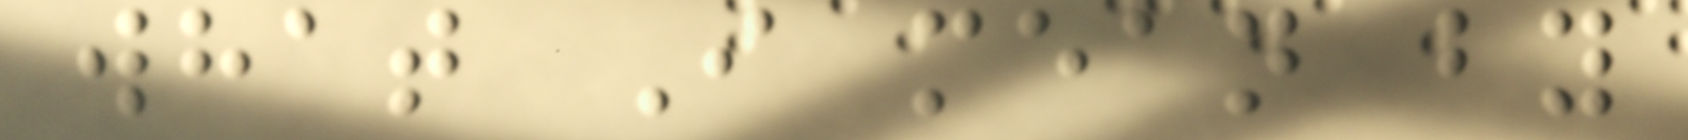what I mean by
